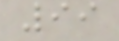99
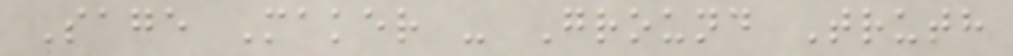Sage Maker - Ground Truth
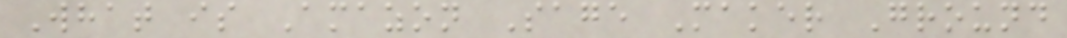What is Amazon Sage Maker Ground
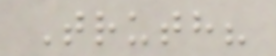Truth?
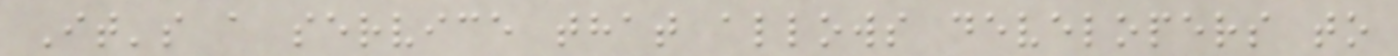It's a service that allows developers to
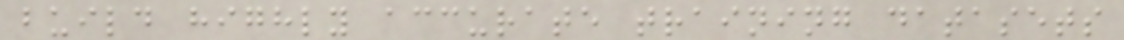build highly accurate training datasets
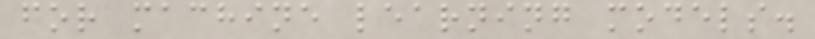for machine learning models.
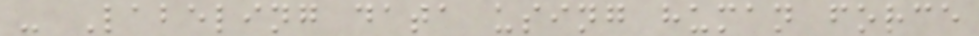- Labeling data using human force
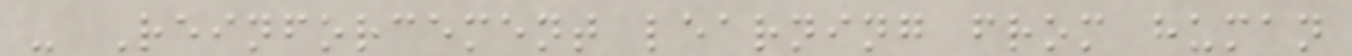- Reinforcement learning from human
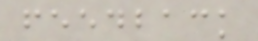feedback
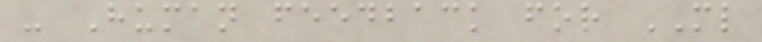- Human feedback for ML
